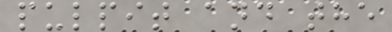pulpit and the
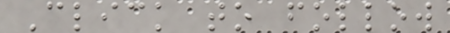Click to follow
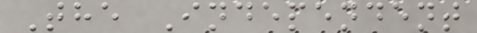The Independent
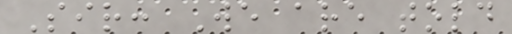Sir: We are told
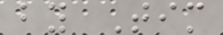by Tim
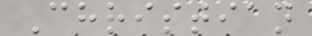Christian
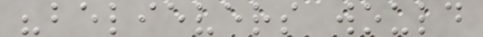"believers would
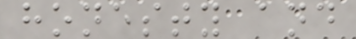honesty and
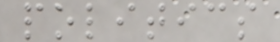politics
